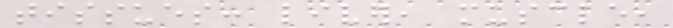tissues: liver, muscle,
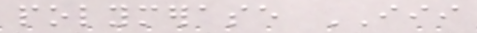polymerase III
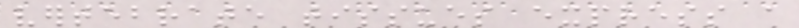vertebrate tissues express a
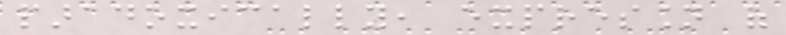paradoxically, expression of
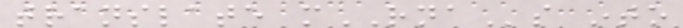translate mRNAs into
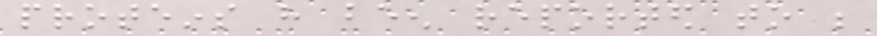proteins have been reported to be
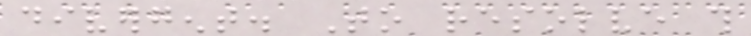divergent. To resolve this
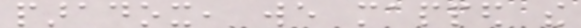paradox, we mapped the
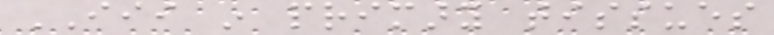III in primary tissues
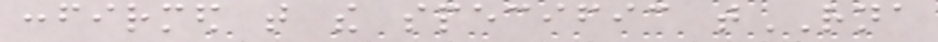confirmed that the specific tRNA
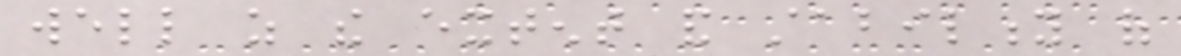well as the extent and stability of
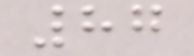87
